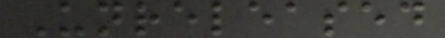Unreleased
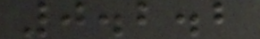0.2.2
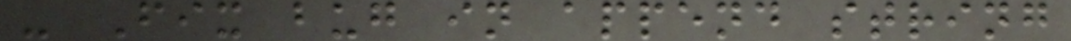- Fix bug in append string
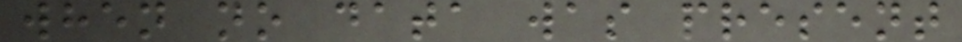when no data was present
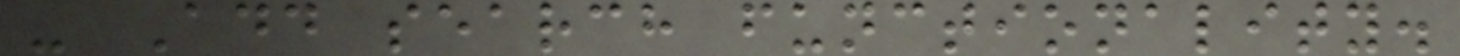- Add search functionality.
